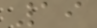19
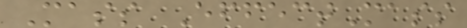Mass EffectMass
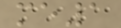me1
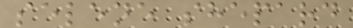selene shepard
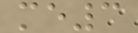me3
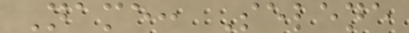Name: Selene
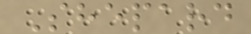Shepard
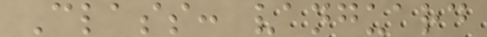Class: vanguard
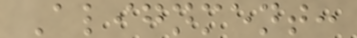Alignment:
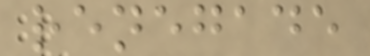renegade
